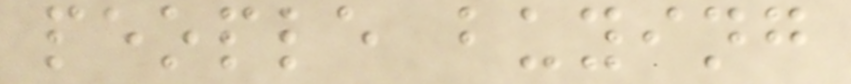people buying
